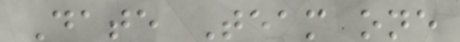Date Team one
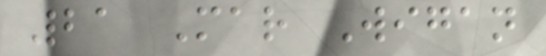21 Mar Wigan
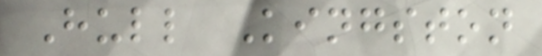Hull Kingston
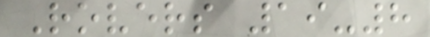Rovers 19-8
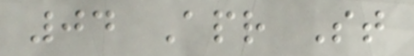04 Apr St
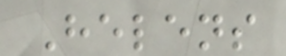Helens
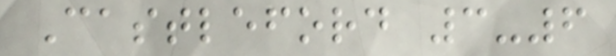Castleford 3-6
